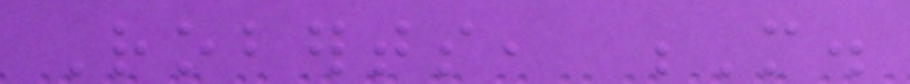Roberts, M.
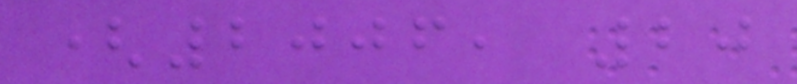(2006, 20
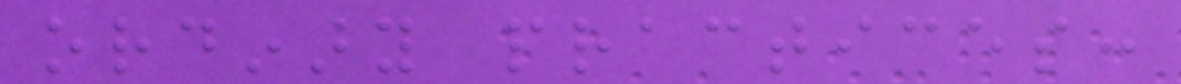ordinary practices:
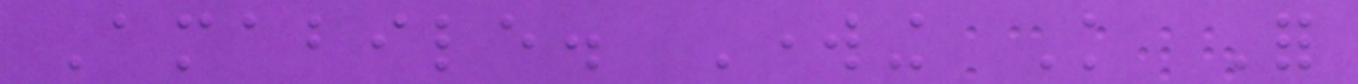Amabile. Working Knowledge For
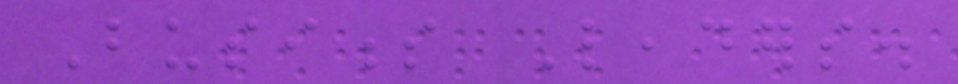Business Leaders.
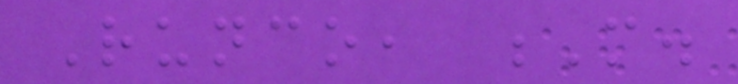Runco, M.
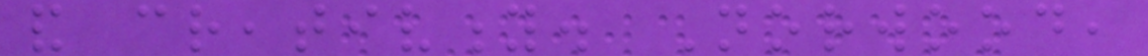and creativity. Norwood,
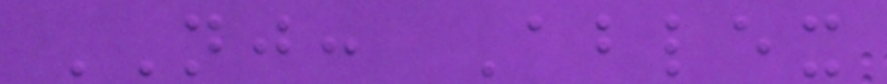NJ: Ablex
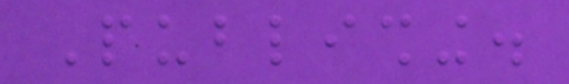Publishing.
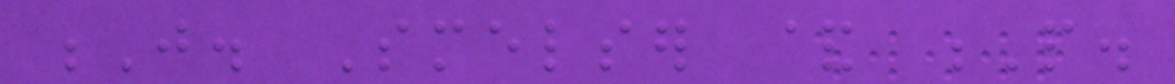J. Smelser & P.
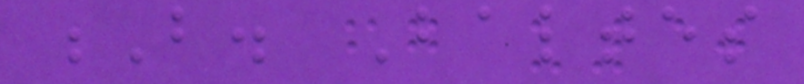B. Baltes
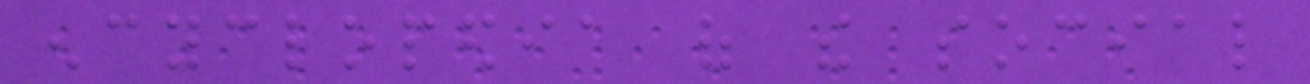encyclopedia of the social
